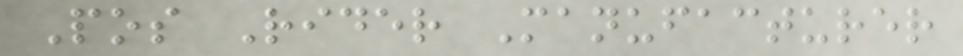Pos Rider Manufacturer
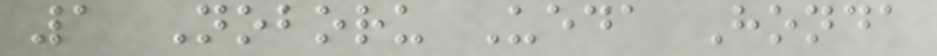1 Noboru Ueda Honda
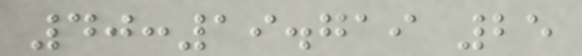40:19.719 25
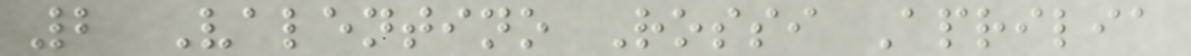2 Valentino Rossi Aprilia
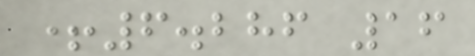+6.286 16
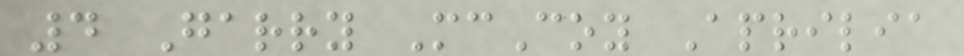4 Garry McCoy Aprilia
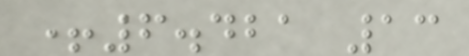+6.421 13
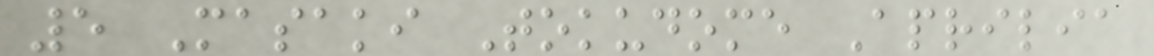5 Masaki Tokudome Aprilia
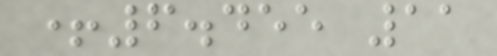+6.455 11
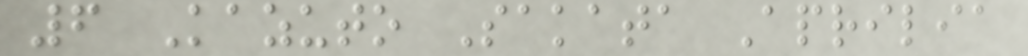6 Kazuto Sakata Aprilia
